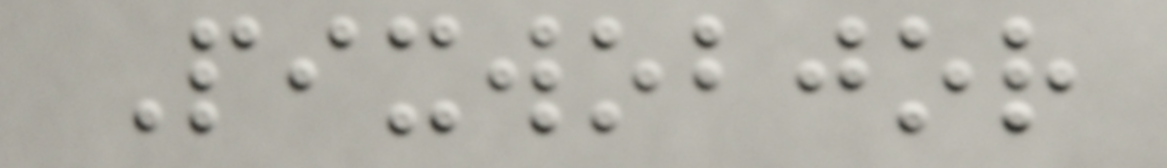Pixwobjor
